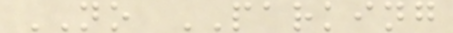NO PARKING
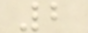2
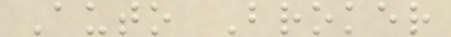Auto Broker
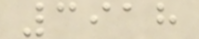3918
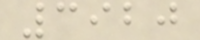3920
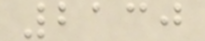2130
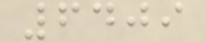6409
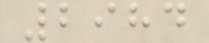2984
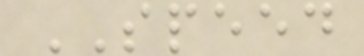SPEED
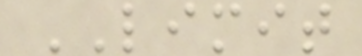LIMIT
